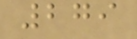279
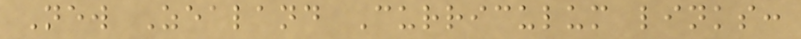New Zealand Curriculum links:
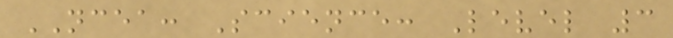NCEA: Science: Level 3
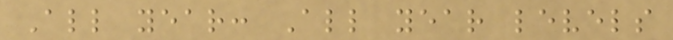All year: All year levels
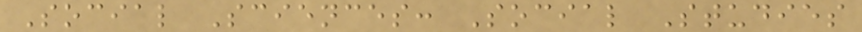Social Sciences: Social Studies
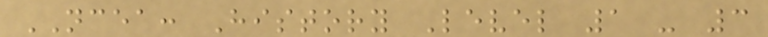NCEA: History Level 1 - 3
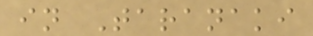in Taranaki
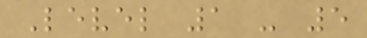Level 1 - 5
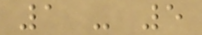1 - 5
